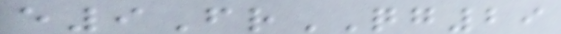e9FrQG29
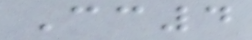Cc4
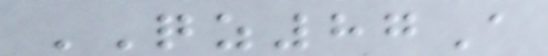QZ87A
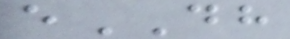eDH
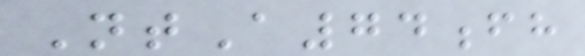NtA74fh
